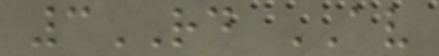3RD AV
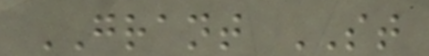GRANT ST
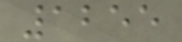1255
